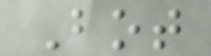Bot
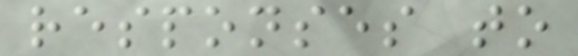responses to
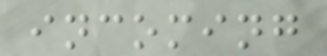incoming
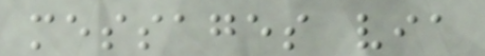messages via
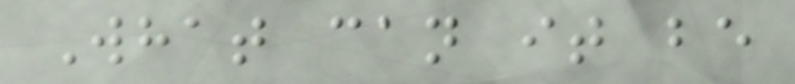What can it be
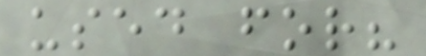used for?
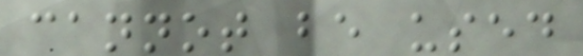cannot be used
